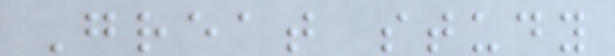Great study
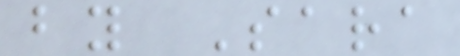by Sara
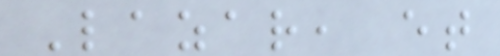Lazar, et
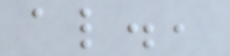al.,
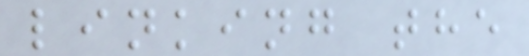linking the
